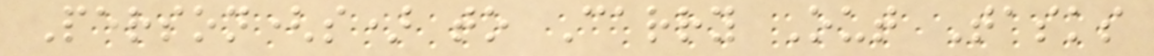Person(s) to Carry Out Tasks
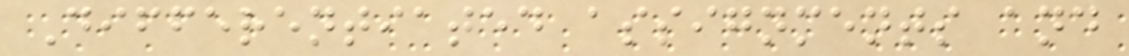Differentiated assignments and
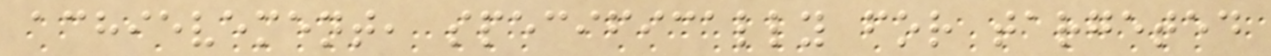achievement, specifically for targeted
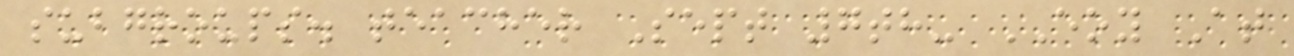subgroups. teacher Sept 7th- EOY At
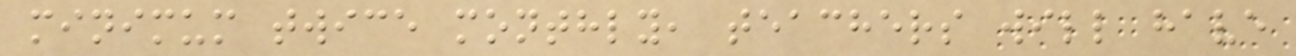minimum twice monthly, teachers will have
